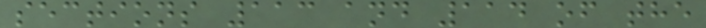sections 113 and 114 of the
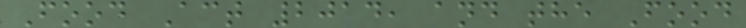Food Act 2014, and the Food
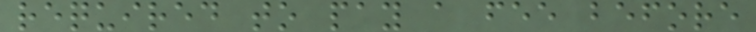required to pay a fee before
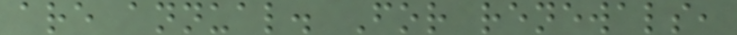are annual. For renewals,
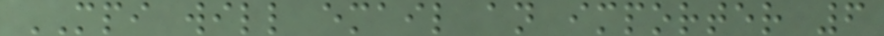MPI will email an importer 6
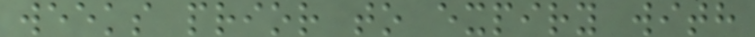weeks prior to expiry with
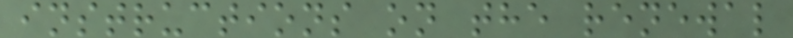instructions on the renewal
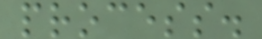process.
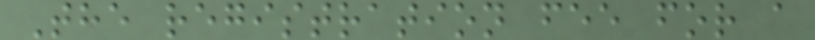The registration fee for a
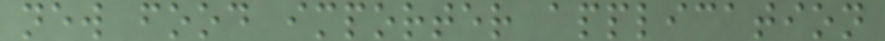new food importer application
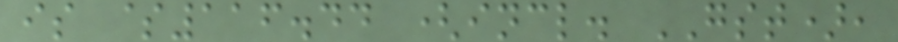is $116.44 (incl. GST),
